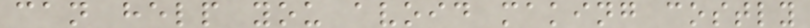can help you avoid making costly
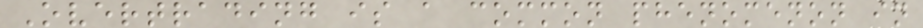Overtrading is a common phenomenon in
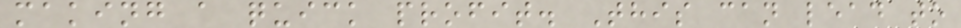making a quick profit. This can lead to
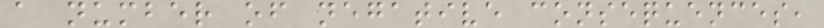a number of negative consequences,
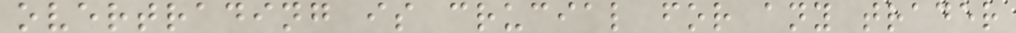overtrading is crucial for any trader
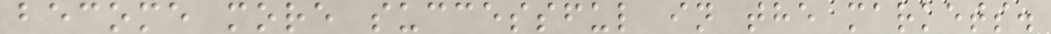become more successful in the markets.
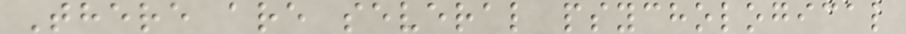There are several psychological
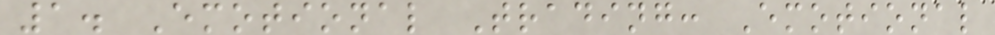1. Emotional Trading: Emotional
